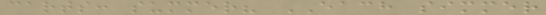carts: summer? EACH simmer
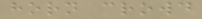horn crowd
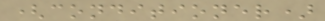(conditioner)
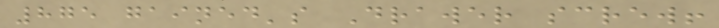875 gained's Drawer screw!
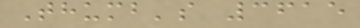Thumb's 3615
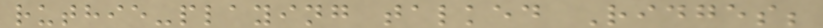ruthie-playing talked Ridges;
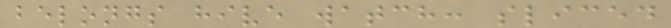belongs hive watch: sliced
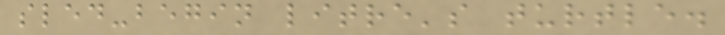sled-begin litre's turtle.
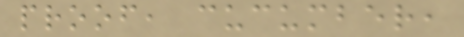proof, cucumber,
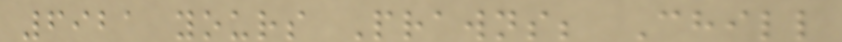6921 yours Prawns; Chill
